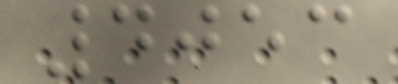4053
